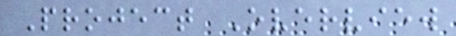Project Overview
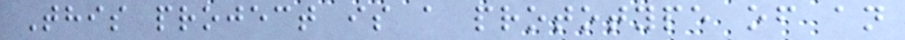This project is a prototype of an
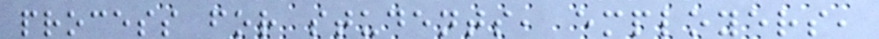process for students, employers,
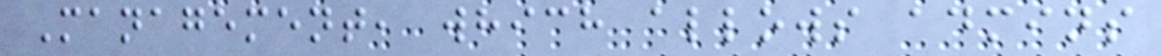Management, which allows admins
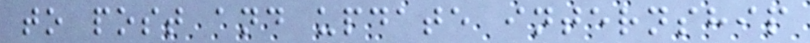to post and update internship
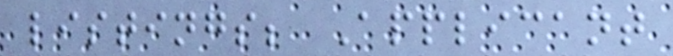listings; Applicant
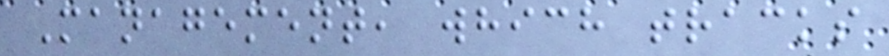Management, which tracks
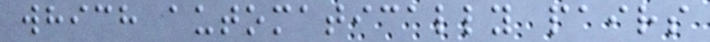which automatically pairs
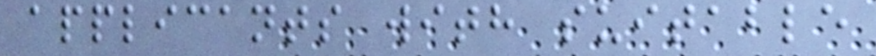applicants with suitable
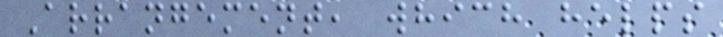Arrangement, which helps
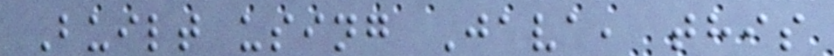Built using Java, this
